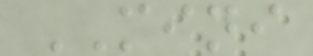MINI
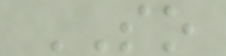SO
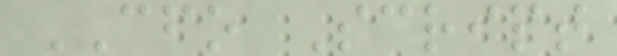CFO Script
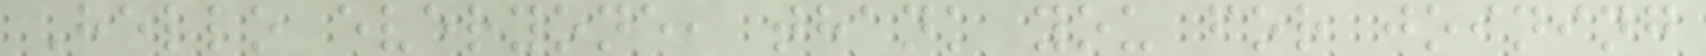Hello everyone, thank you for joining
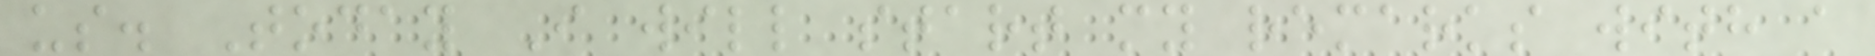us. Today I will start my remarks with a
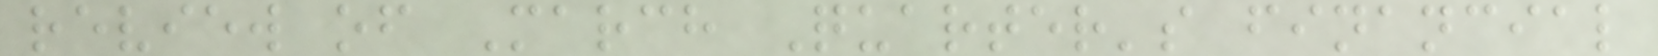review of March Quarter's financial
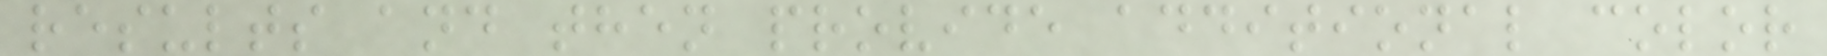results and then provide additional color
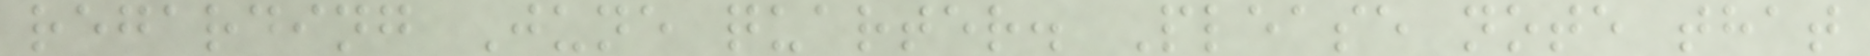regarding June quarter. Please note that
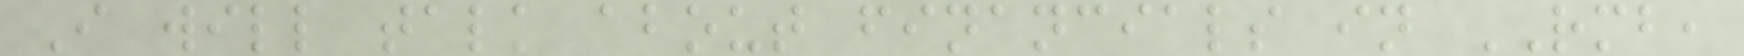I will talk about financials in RMB,
